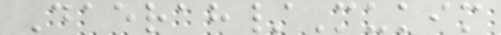Daerah/Mukim
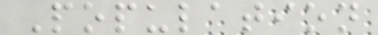Population
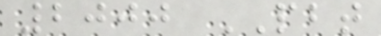2000 PBT
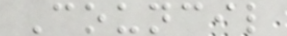Council
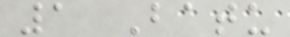1 Batu
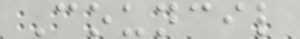Council
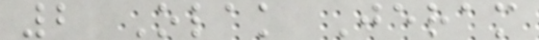2 Olak Jeram
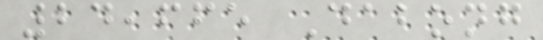24,665 Dabong
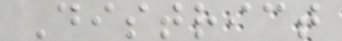District
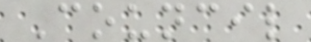Council
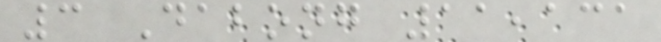3 Dabong 11,131
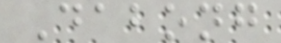Dabong
